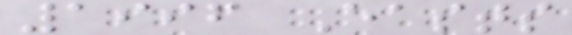1996 Easts
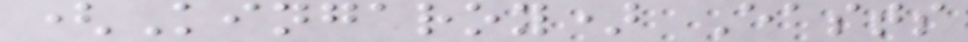(Kingaroy) Easts
